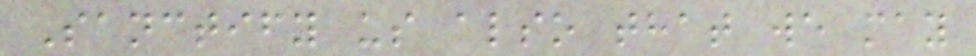Sanctify us also that we may
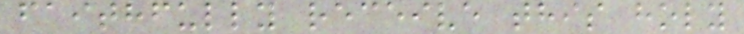faithfully receive this holy
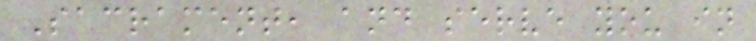Sacrament, and serve you in
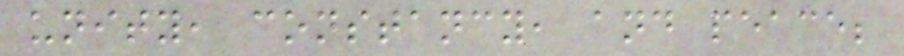unity, constancy, and peace;
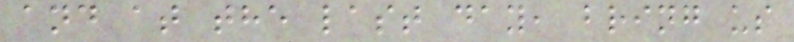and at the last day, bring us
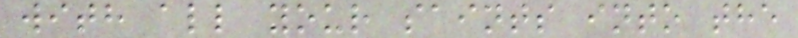with all your saints into the
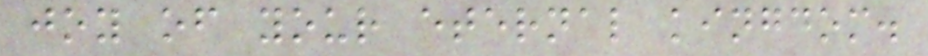joy of your eternal kingdom.
